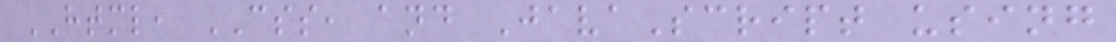HTML, CSS, and JavaScript using
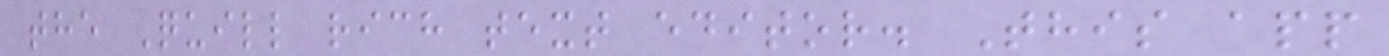the Quill rich text editor. This app
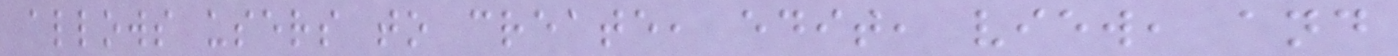allows users to create, edit, view, and
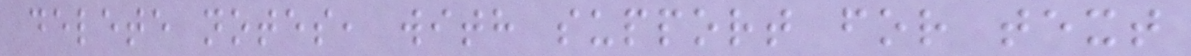delete notes, with support for text
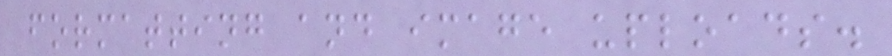formatting and image uploads.
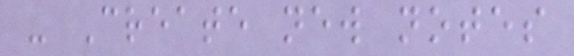- Create new notes
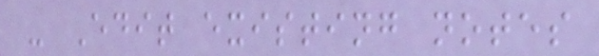- Edit existing notes
